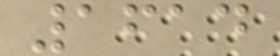1614
